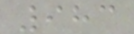983
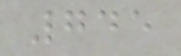745
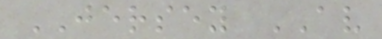JERSEY AV
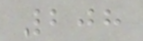208
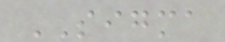SIGMA
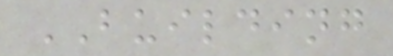BUILDING
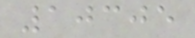10305
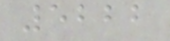5222
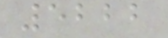5222
